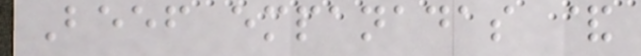Beef empanadas &
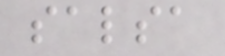salsa
